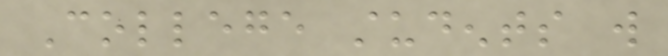College students will
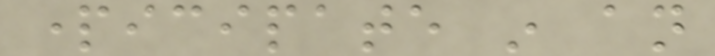participate in an
